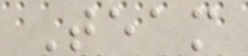Team
